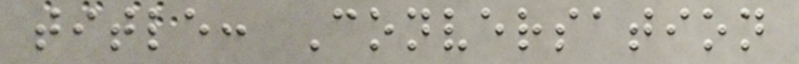title: Conversation
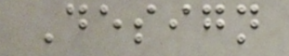Design
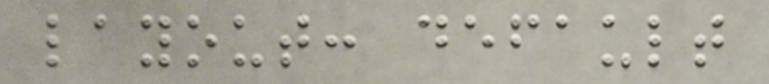layout: default
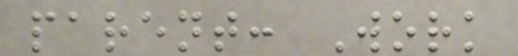parent: Work
